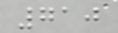710
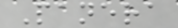Panera
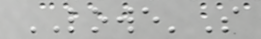LOWE'S
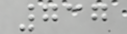737
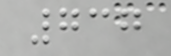737
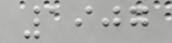1907
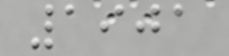1901
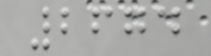2674
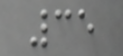35
